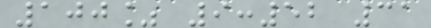100% 9:52 31
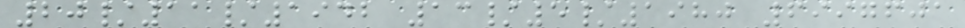20/11/1942 13/5/1980 6997601
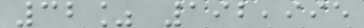32% 192,995
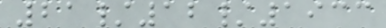21/12/1933
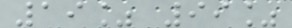19% 99%
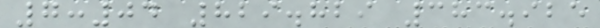7:04 829.829 383.925
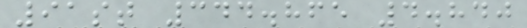91st 344.865 4.840
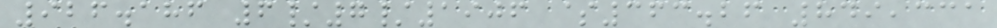926.186 6/7/1906 $363.26 849,331
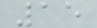15
